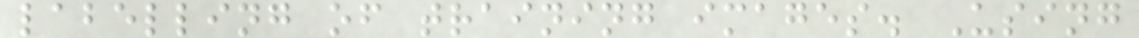labelling of training images. Using
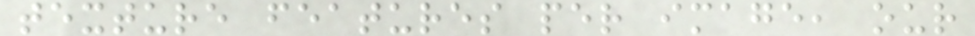texture features per image, our
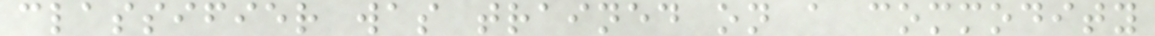classifier was trained on a commodity
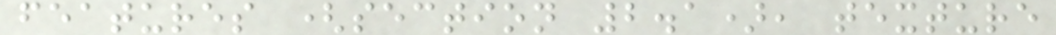features (section 2.1), texture
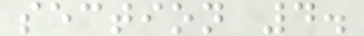section 4.
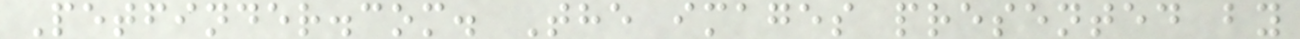Petfinder.com. The images presented by
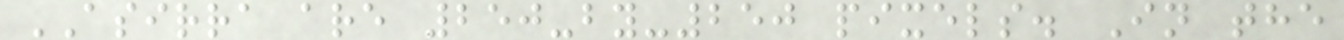ASIRRA are 250-by-250 pixels. In the
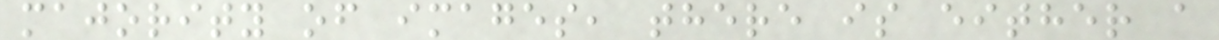majority of images, there is either a
